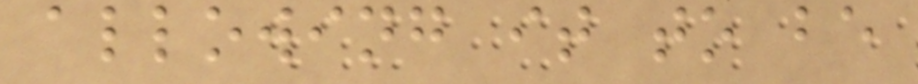allowing it to be
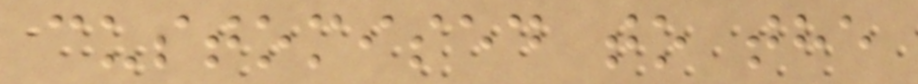customised to the
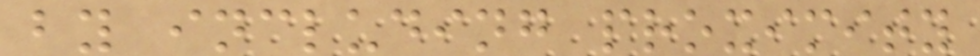by including proximity
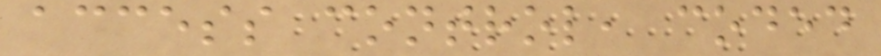access control, coded
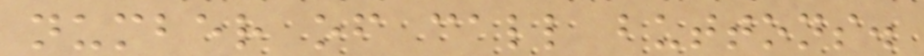number of call buttons.
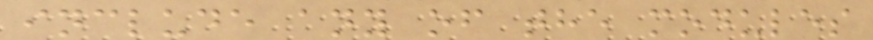include any of the modules
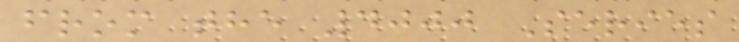from the 4000 Series
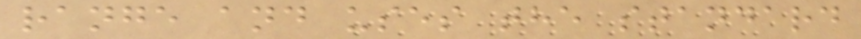range and uses the standard
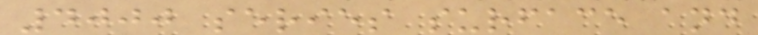4000 series surface and
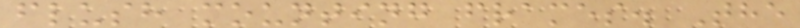flush mounting frames. The
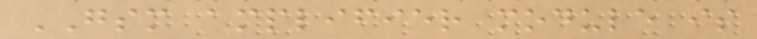GSM amplifier module is
